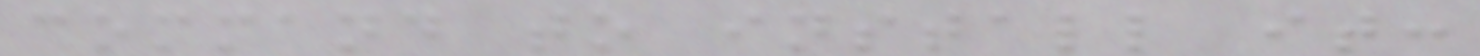command to install it:
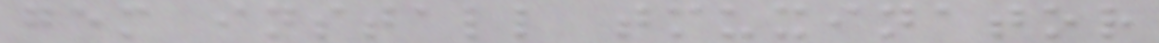gem install tmuxinator
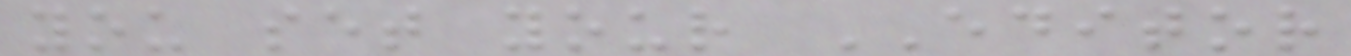you set your EDITOR
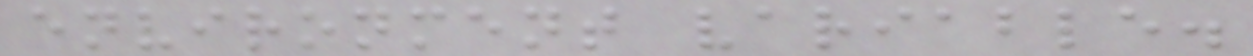environment variable.
